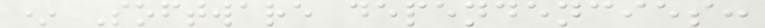* Software dependencies:
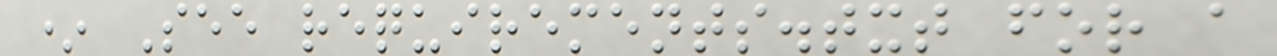* See requirements.txt for a
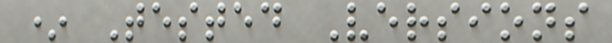* Tested Versions
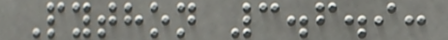Python 3.6.9:
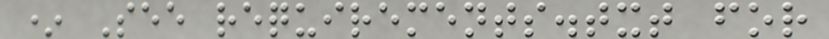* See requirements.txt for
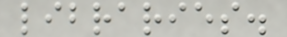libraries.
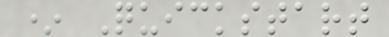* Quickstart
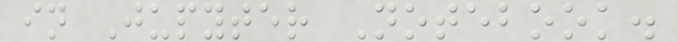in Jupyter Notebook.
